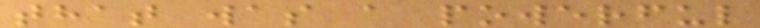that was a powerful
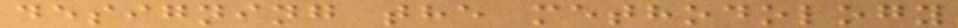designing the methodology
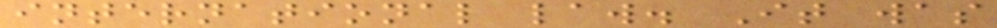international law. It was
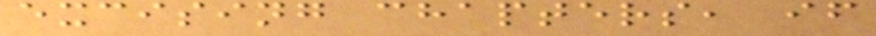excising chapters, if
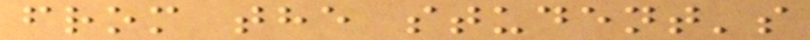from the student's
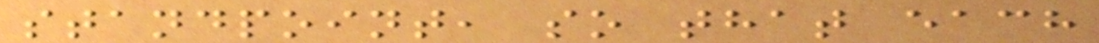standpoint, so that each
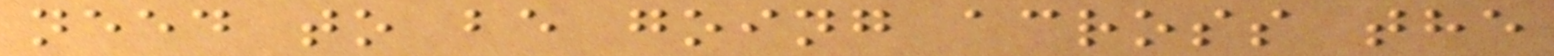need to be going across the
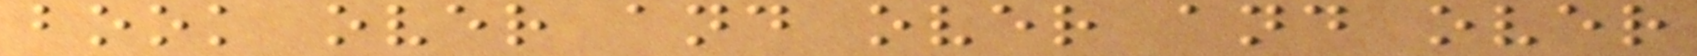book over and over and over
